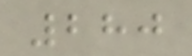280
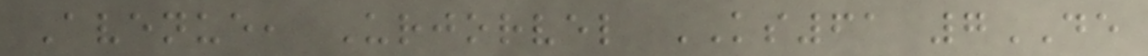Avenue, Urjorvel KS61 7DE
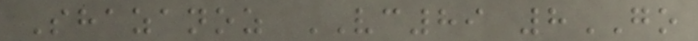Shazanoz VC89 8GO
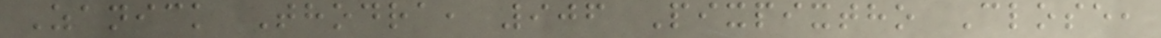Zanick Thodra, 906 Pixpixtho Close,
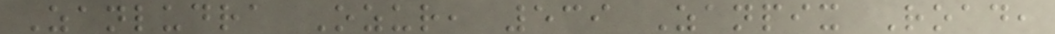Zanludra Ozur, 539 Zanpix Road,
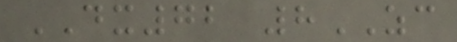DX72 8ZC
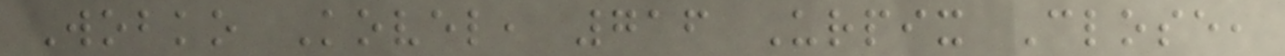Wobko Kovel, 716 Urpix Close,
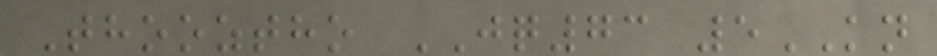Thooztho JQ73 5KN
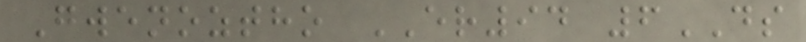Gwenoztho ER94 6DS
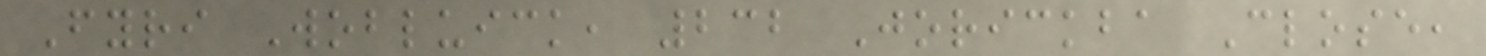Fyri Wobluick, 232 Jorickba Close,
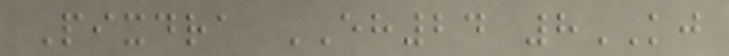Pixdra EH24 8KJ
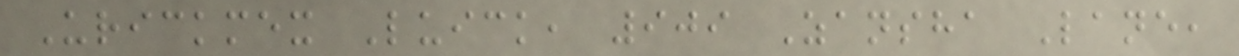Urickmex Luick, 909 Zansha Lane,
